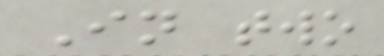In two
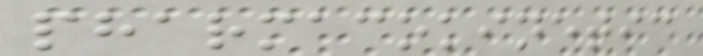pharmacokinetic
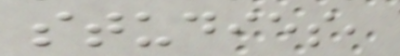studies,
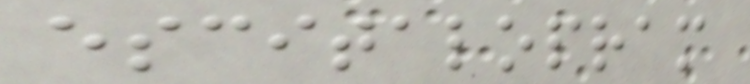escitalopram
